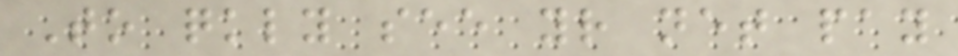To quickly see your net pay
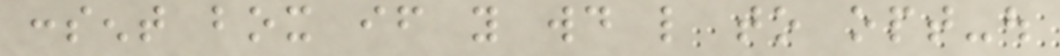consent box if you would like to opt-out
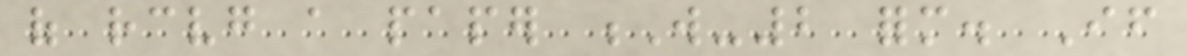of receiving a paper W-2 form. If
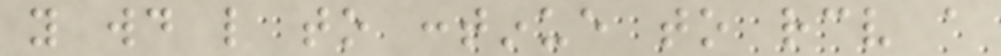you would like to continue to receive a
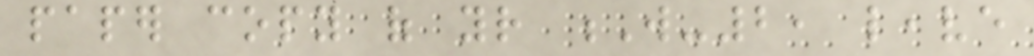paper copy of your W-2, leave
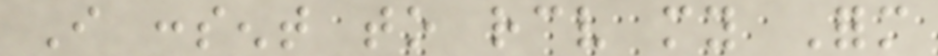I consent to receive my Form
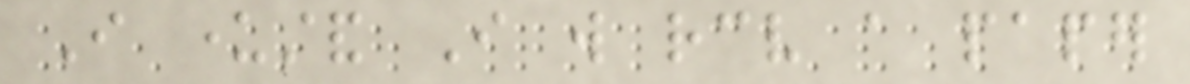I understand I will receive a paper
